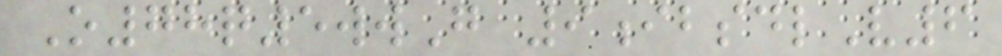O78q5wwG 9ibsdlV6
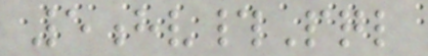5hv#Pql
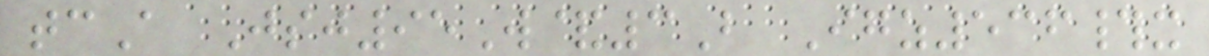tcA Jsj95W&3B Igz536#x
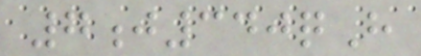7j340qH
